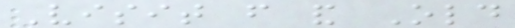Visit from and Old
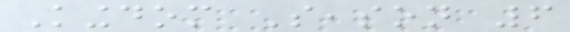Kingdom Season 6
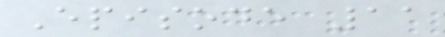Episode 11
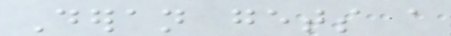Deran gets a
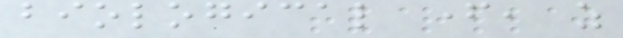biological father, as
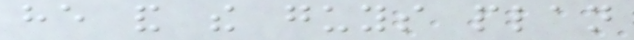he and the guys plan
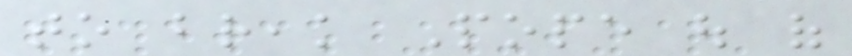to break Pope out of
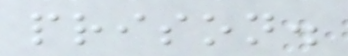prison.
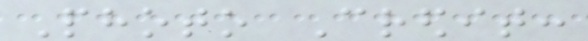Photo Credit:
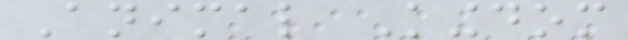Animal Kingdom
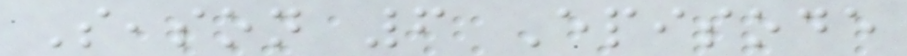Season 6 Episode
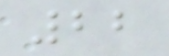22
